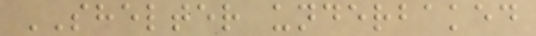SHELTER underbaked
